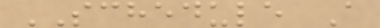SCHEDULE A
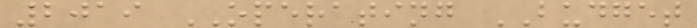2019 OPERATING BUDGET
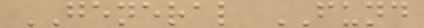GENERAL FUND
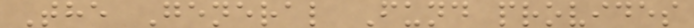The General Fund provides
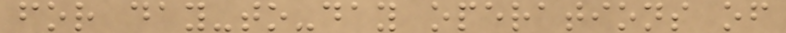for day-to-day operations of
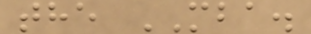the MBA.
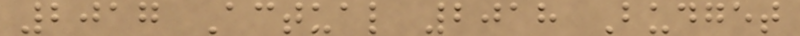2017 Actual 2018 Budget
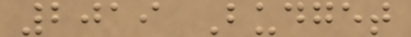2019 Budget
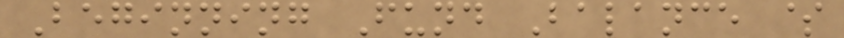Beginning Fund Balance $
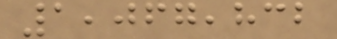1,067,832
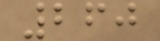260
